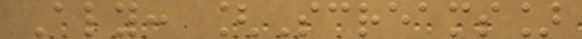Aly: [Screams]
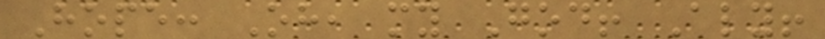Hope: Oh, my God! Aly!
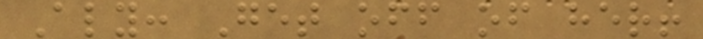Aly: Get off of her!
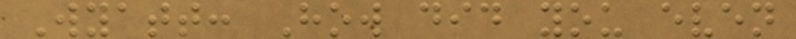Wyatt: How did you even
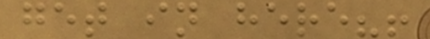get in here?!
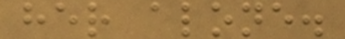her alone.
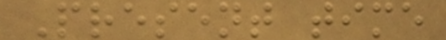Present time
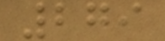279
